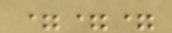===
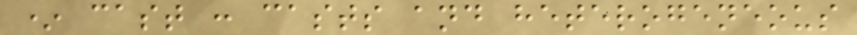* cast : casts and heterogeneous
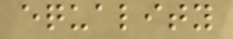equality
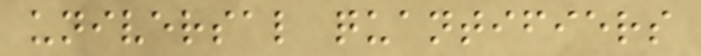universal quantifiers
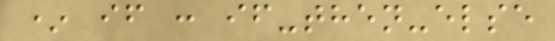* if : if-then-else
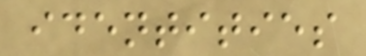identities
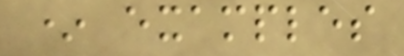* examples
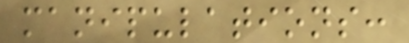manipulations:
